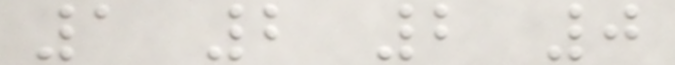1 2 2 0
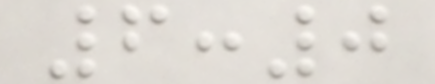6:0
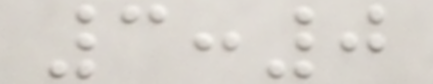3:0
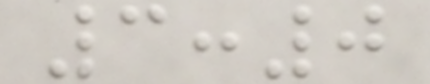3:0
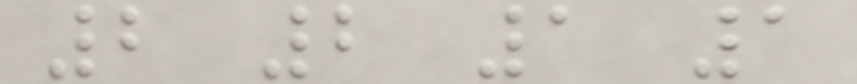2 2 1 1
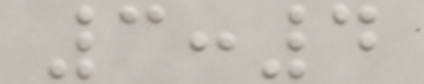3:4
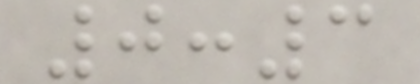0:3
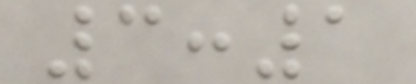3:1
